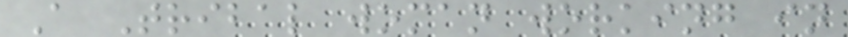A Tribal woman working in
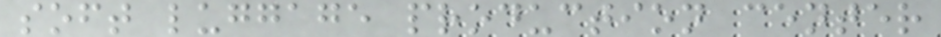soft luggage production center
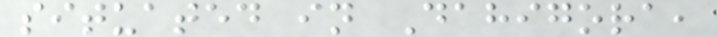situated in Dahigora,
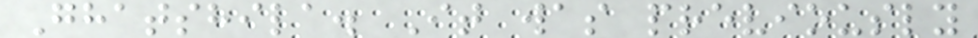Ghatshila. It was previously
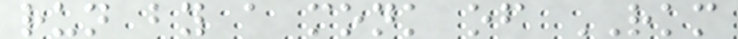run by a monk of RKM
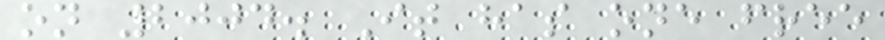on 2004. It has one free
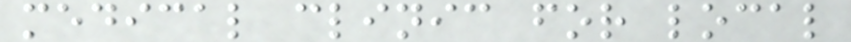medical clinic for local
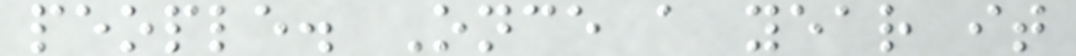people. Once a year it
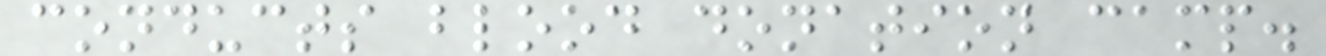conducts blood donation camp.
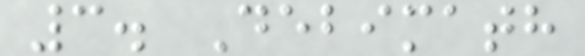3. Debimath
